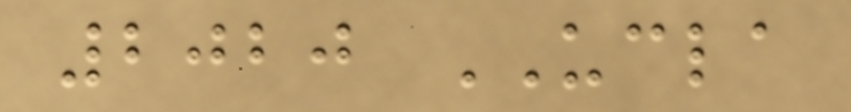2020 UCLA
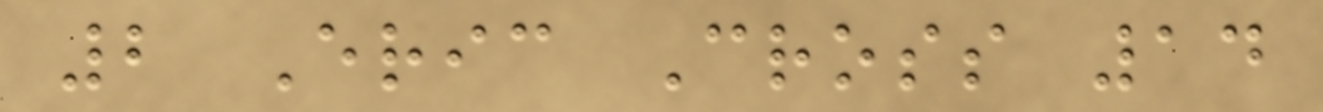2 Eric Cross 14
